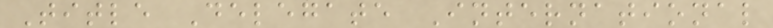Title Delegate International
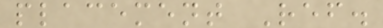placement Ref.
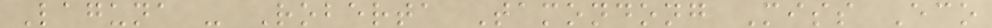Laguna - Roberta Tamondong Miss Eco
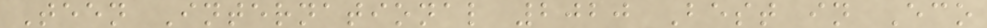Teen International 2020 Best in Eco
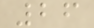26
